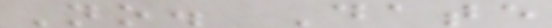No. Date
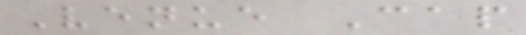Venue Cap
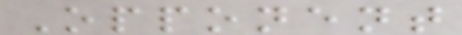Opponent
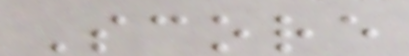Score
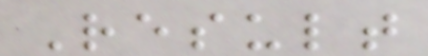Result
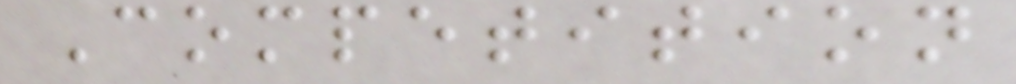Competition
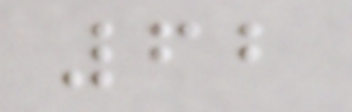62
